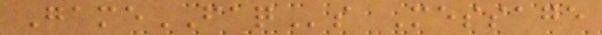GameFAQs Message
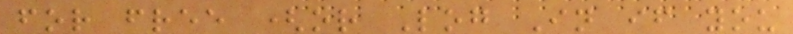for free (or Log In if you
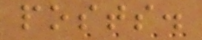posts.
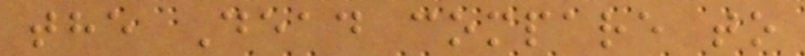the Dead compare to
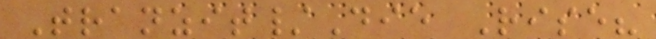Tranzit/Die Rise?
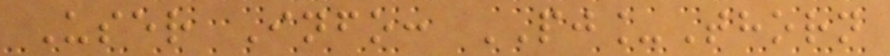User Info: PJ_Thorn
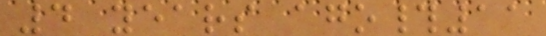4 years ago#11
